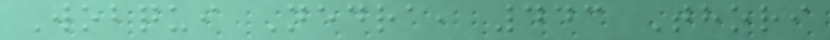Wobqui Nedra, 443 Thori
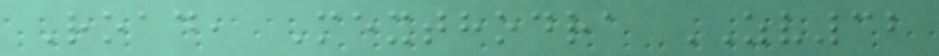Road, Mexthodra ZV32
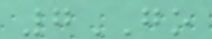7GO
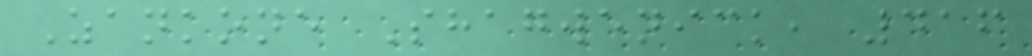Zankone Shagwenick, 416
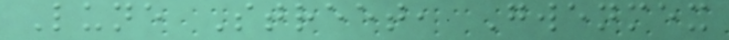Lune Street, Gwenmex
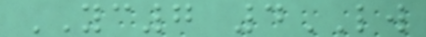YC7 4LW
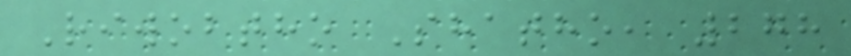Riwobtho Shatho, 278
